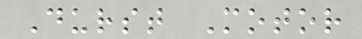Durst Motor
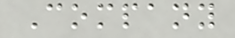Company
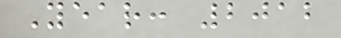Year: 2012
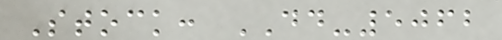Stock: DD-5062
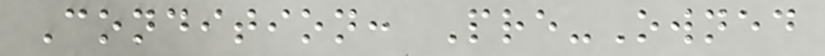Condition: Pre-Owned
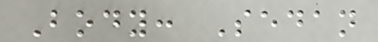Body: Sedan
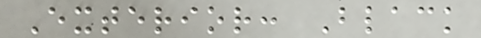Exterior: Black
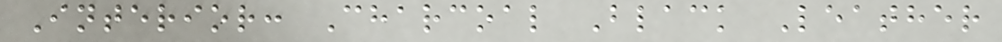Interior: Charcoal Black Leather
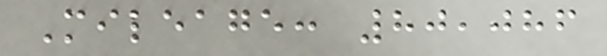Mileage: 80,086
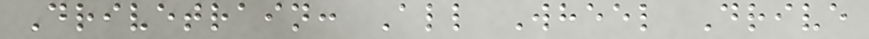Drivetrain: All Wheel Drive
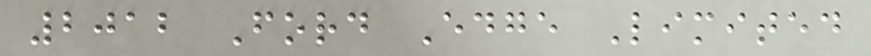2012 Ford Edge Limited
